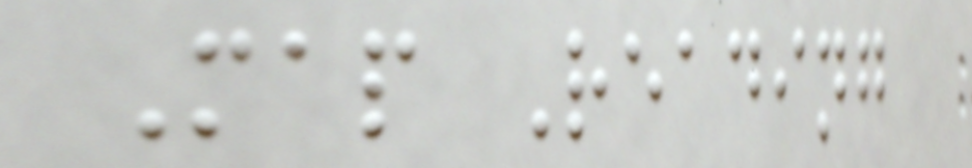Map Reading
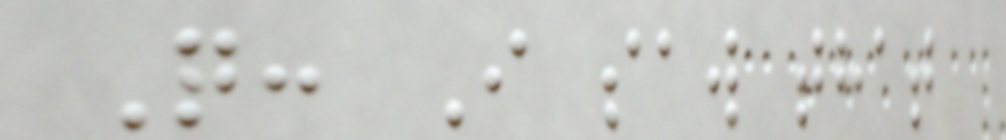Q: I saw that
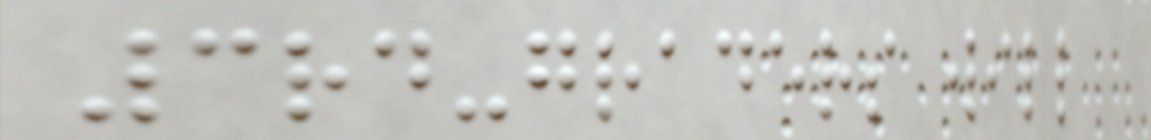3rd-graders will
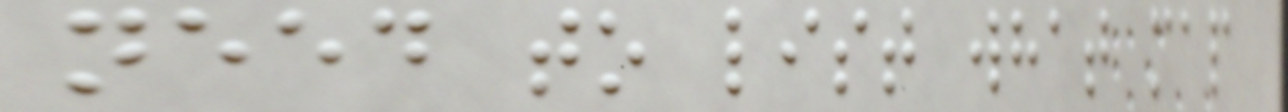need to list what map
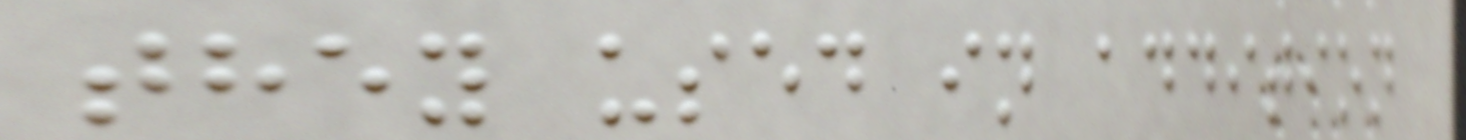they used in addition
